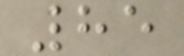85
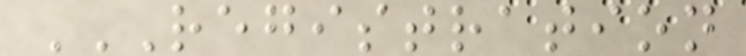REGISTRATION
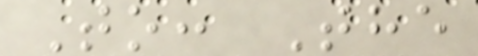To: The
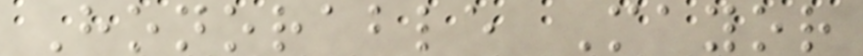Honorable Mayor
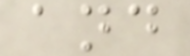and
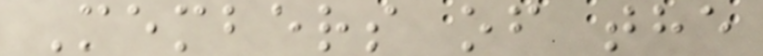Members of the
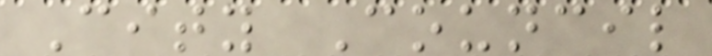City Council
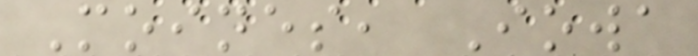Moines, Iowa
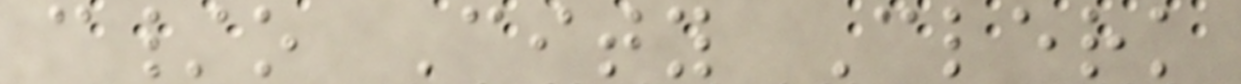c/o City Clerk
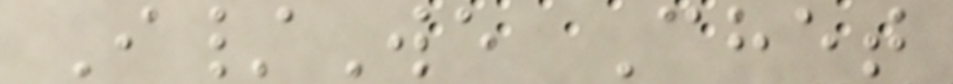I/We Chet
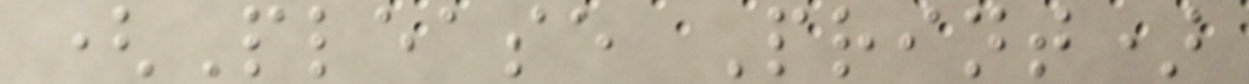(Please Print)
